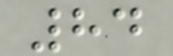84
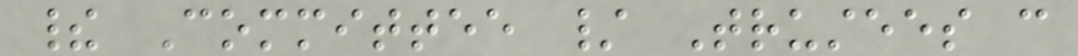their Committee / Trustees can
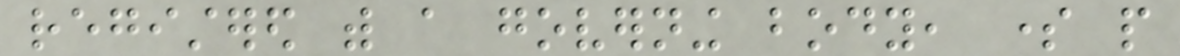registered with a governing body, some people
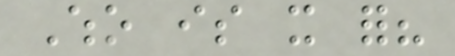Who is it for?
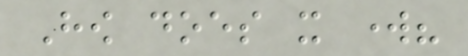How does it work?
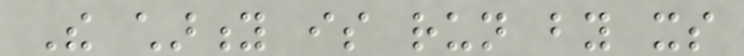The charity is run by its
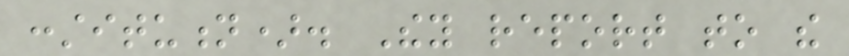constitution). They report to the
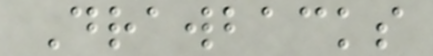Drawbacks
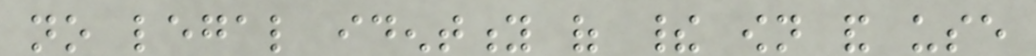no legal identity of their own and use
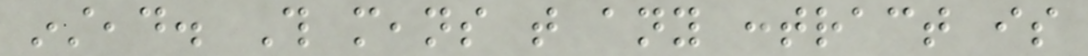instead. This means that any contract is
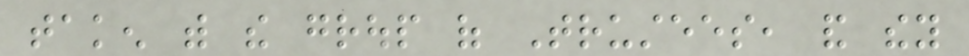taken with the group of Trustees, and they
